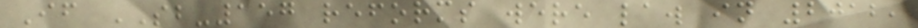If SB-157 reforms were law in 2012,
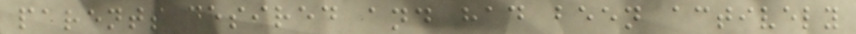parents desired and had been actively
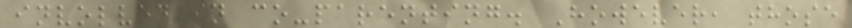involved in co-parenting. However, those
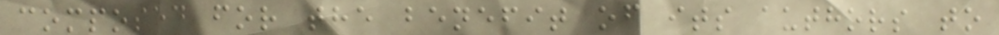composed for the benefit of its authors to
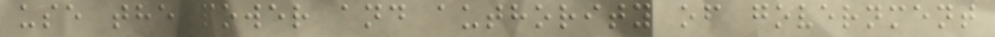use the power and authority of government
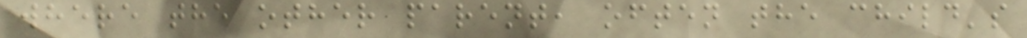where the other parent, often the child's
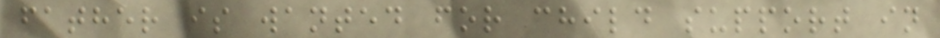father is wanted for child support in
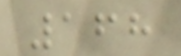168
